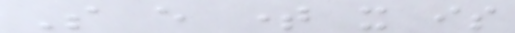So every time it is
